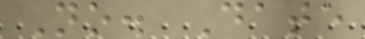No. Date
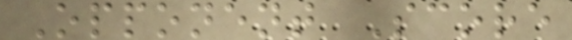Opponent Score
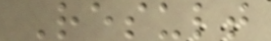Result
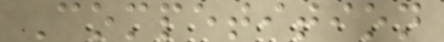Competition
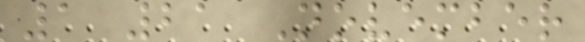1 21 November
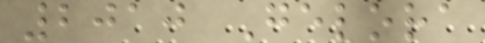2010 Gelora
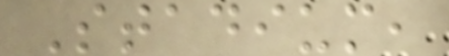Stadium,
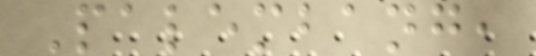Palembang,
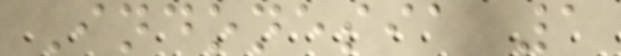Indonesia 1
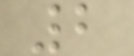2
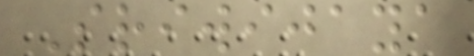Sriwijaya
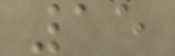15
